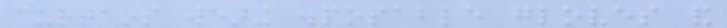curtains wearing disposable gloves and
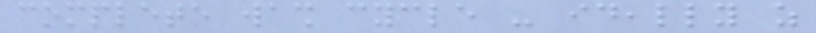complete wash cycle - ideally as
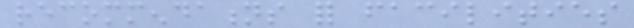recommendations for facilities
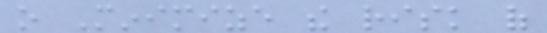o Minimize the risk of
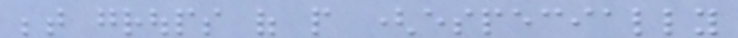between groups of people (especially
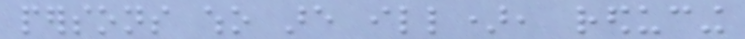persons who are ill), reducing
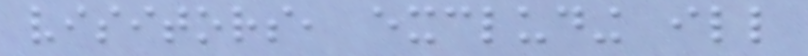visitors, excluding ill
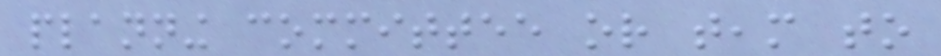planning committee or team to
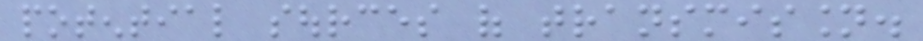potential sources of transmission.
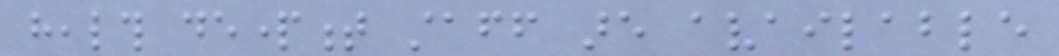health department staff are available
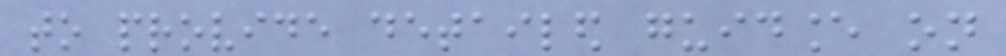to provide detailed guidance on
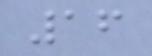16
